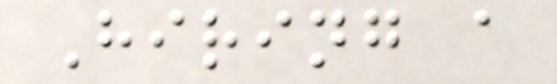Hiring a
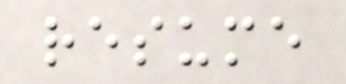resume
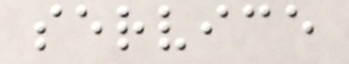service
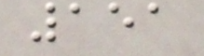151
